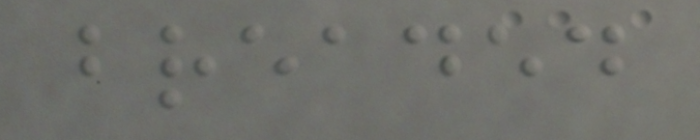breaded
